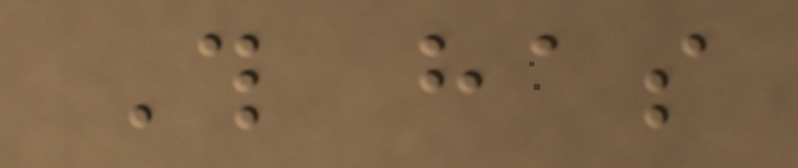This has
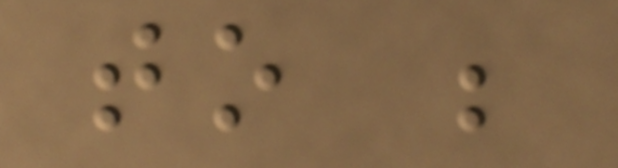to be
